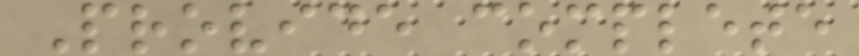Provide complete
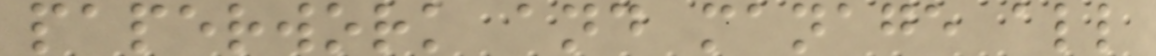paperwork and manage all
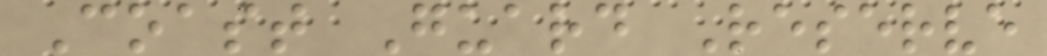Coast Guard Reserve
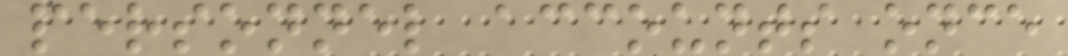personnel accounts once
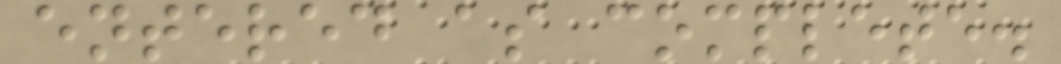entered as complete.
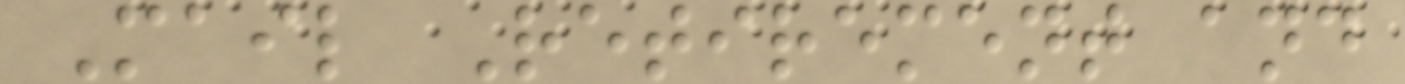Mail Retirement and
